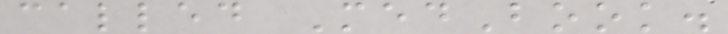called MedBook.
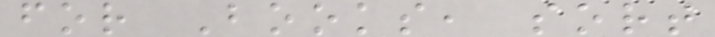for Books, sort
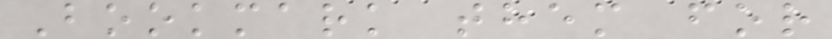Bookmark them for
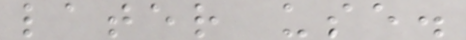later use.
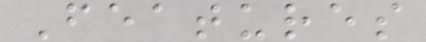Features
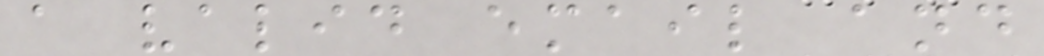a valid email and
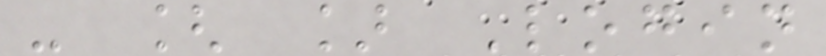- [ ] Login
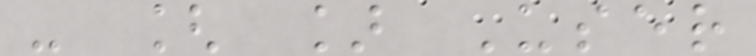- [ ] User
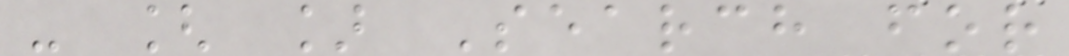- [ ] Search for
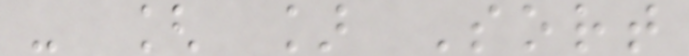- [ ] Sort
